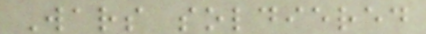Wars soldiered
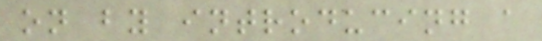on by introducing a
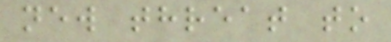new threat to
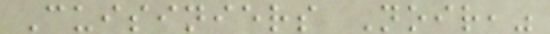Cuisiniers Noir,"
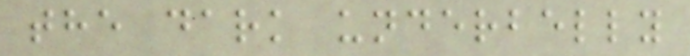the dark underbelly
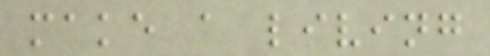make a living
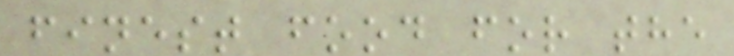finest food for the
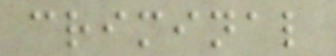criminal
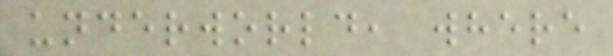underworld, where
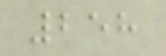258
